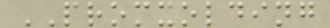PROMXOLDING
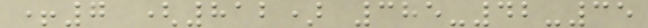+7 (812) 385-42-35
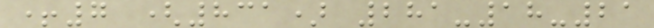+7 (831) 281-18-21
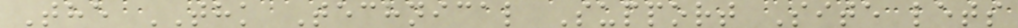The THK Technical Support Site lets
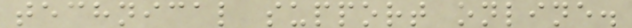technical support online.
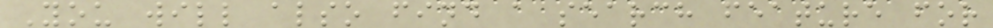You will also find a search feature for
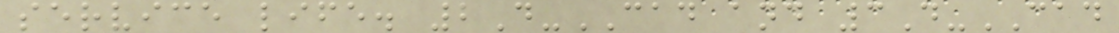service life. 2D-CAD and 3D-CAD
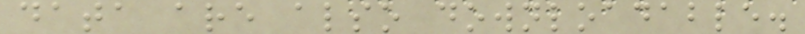data are also downloadable.
